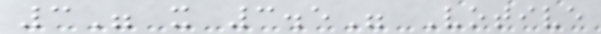3" x 3.5" Votive
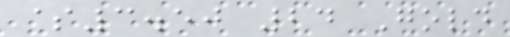$3.50 24 Gold
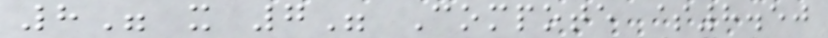8" x 7" Compote $8.50
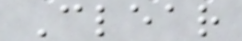Clear
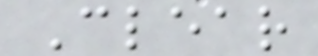Clear
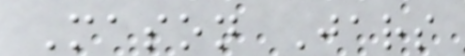Mason Jars
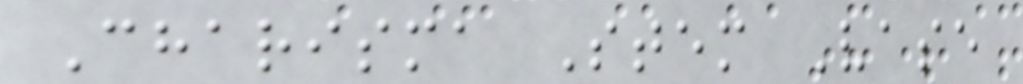Charisma Stem Vase
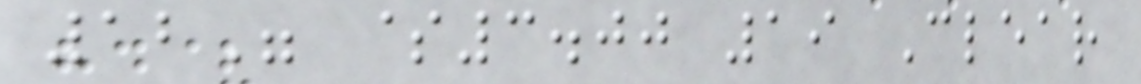12" $3.00 19 Clear
